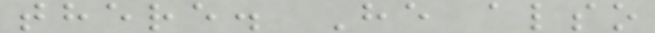there. He also
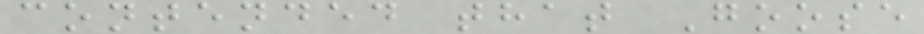contended that Goose
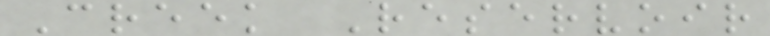Creek Reservoir
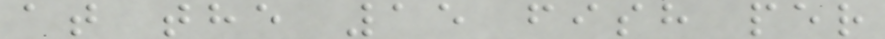at the 15 fish per
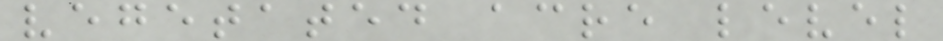vegetated acre level
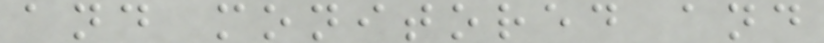and monitored and
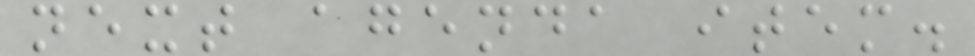next agenda item.
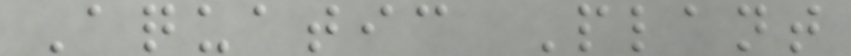Aquatic Plant
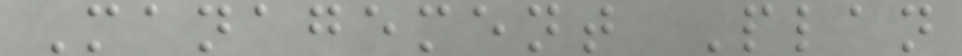Management Plan
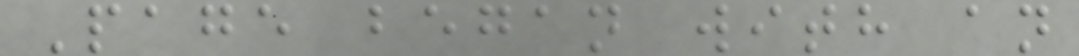Page began with an
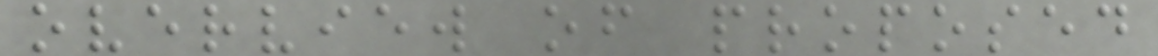overview of proposed
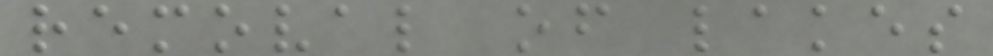removal of lakes
